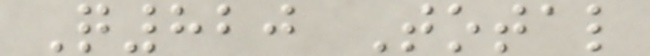Q820 Total
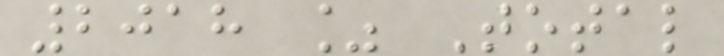2018 % Total
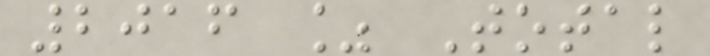2016 % Total
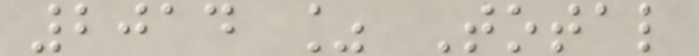2014 % Total
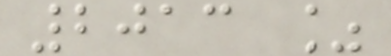2013 %
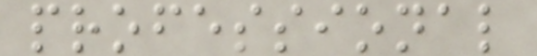professional
